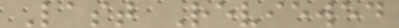Last Reviewed
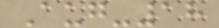Aug-18
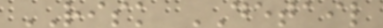RISK DETAIL
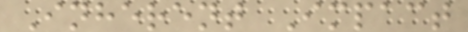Inherent Impact
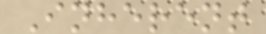Inherent
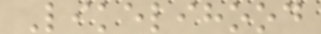Likelihood
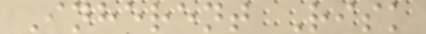Inherent Risk
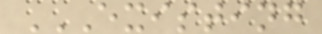EXISTING
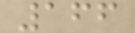166
